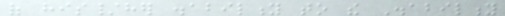of his/her disability to the Disability
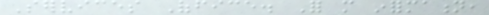Services Office. For more information,
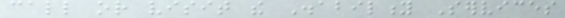call or visit the Disability Services
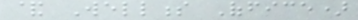& Wellness Office)
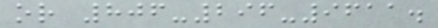or 806-296-9611.
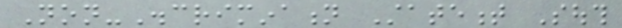Non-Discrimination Statement South
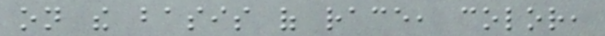on the basis of race, color,
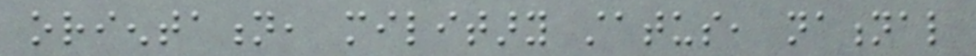orientation, military status, national
